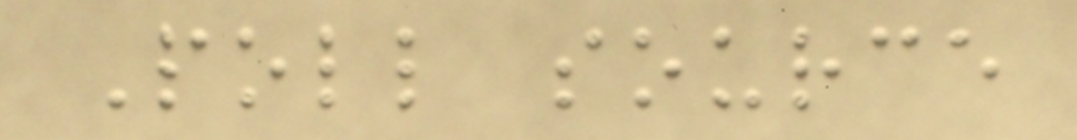Poll source
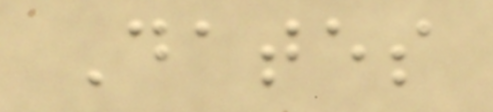Dates
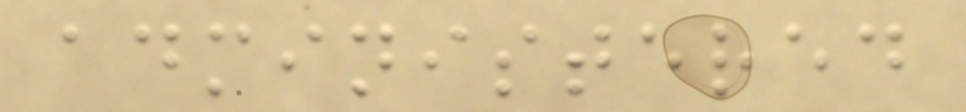administered
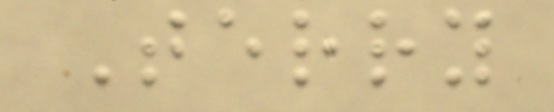Terry
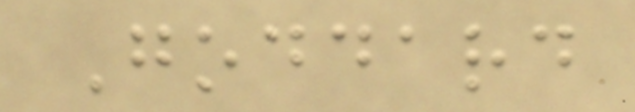Goddard
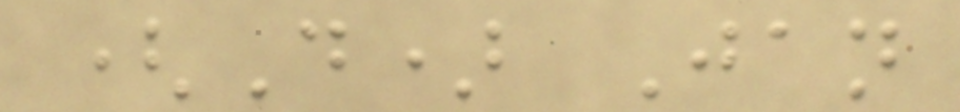(D) Jan
